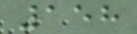158
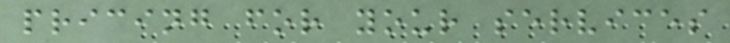pricing for your services
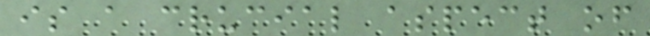is a crucial aspect of
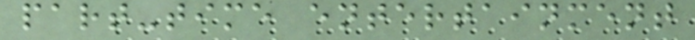part-time entertainment
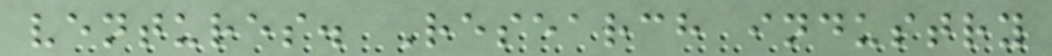ventures. Research industry
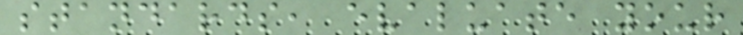standards, evaluate your
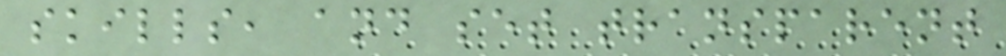skills, and set transparent
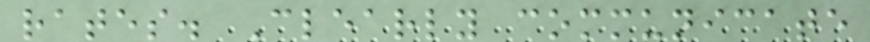rates. Clearly communicate
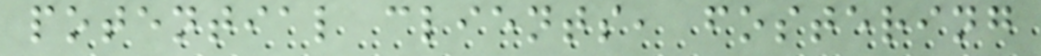potential clients, fostering
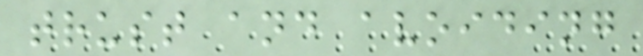trust and avoiding
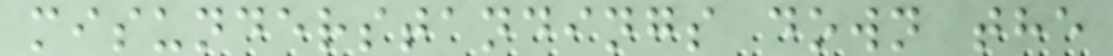misunderstandings down the
